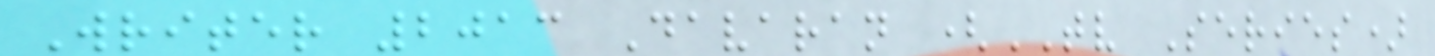Writer 2013 Davaran (TV Series)
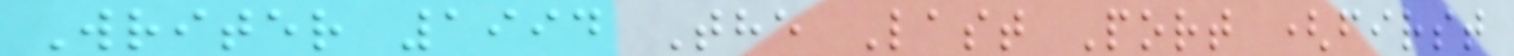Writer 1994 The Last Port (first
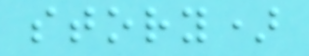story)
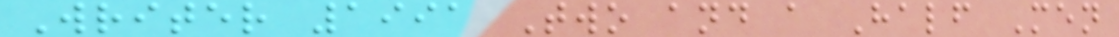Writer 1991 Two and a Half Men
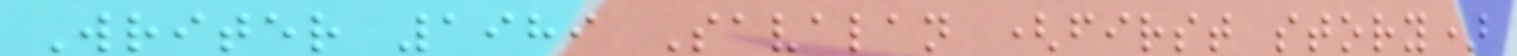Writer 1989 Savalan (first story)
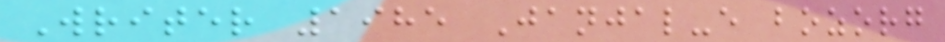Writer 1985 Janjal-e bozorg
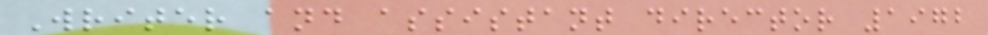Writer and assistant director 1972
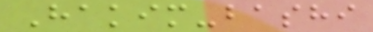Hakim-bashi
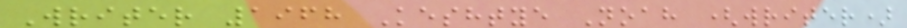Writer 1968 Keshtye Noah (writer)
